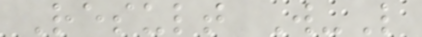Result W-L
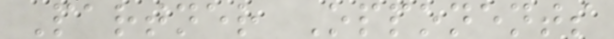Partner Opponents
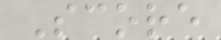Score
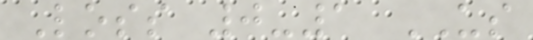Loss 0-1 US
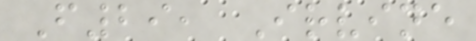F29, Irvine
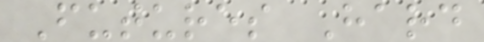Futures Hard
